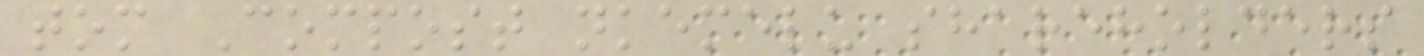tom Compost nkemelu shareholders
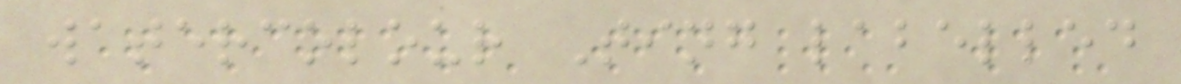watercolour Ting labelled
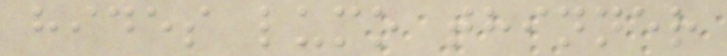hides lumo thinner
